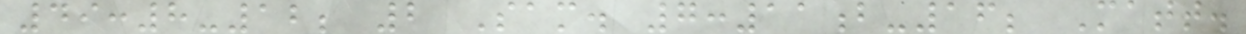49:8-12; 2 Sam. 7:11b-16; Matt.
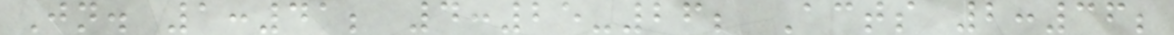Jn. 1:41; 4:25-26; Acts 2:36;
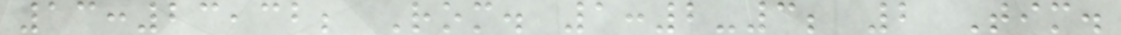13:23,32; Rom. 1:2-3; 2 Tim.
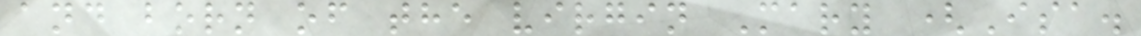and born of the virgin Mary (Isa.
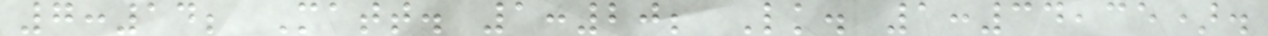7:14; Matt. 1:20; Lk. 1:34,35).
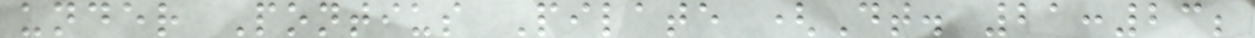under Pontius Pilate (Dt. 21:23;
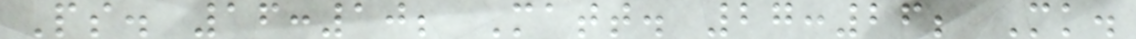Ps. 16:10; Matt. 27:26; Mk.
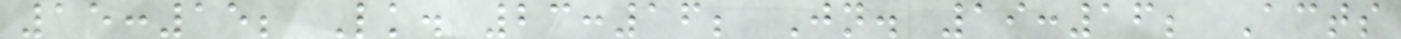15:15; Lk. 23:16; Jn. 19:16; Acts
